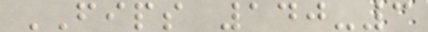FIPS 140-3
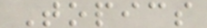Topics
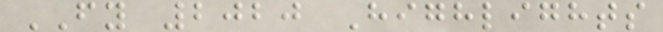FY 2020 Highlights
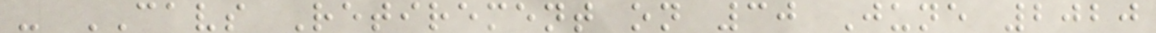- CAVS Retirement on 30 June 2020
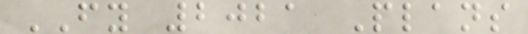FY 2021 Plans
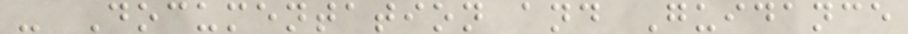- Documentation and Guidance
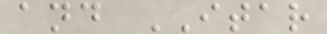and ITAR
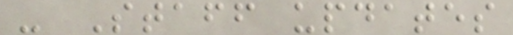- Staff updates
